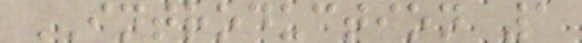INTRODUCTION 1
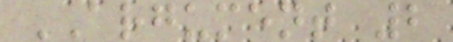ARGUMENT 2
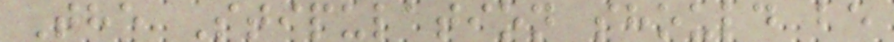The Stipulation should be
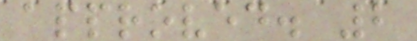approved. 2
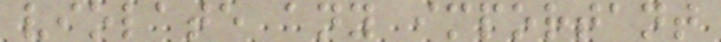violate any important
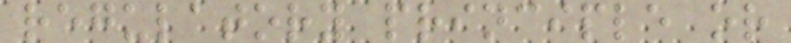regulatory principle or
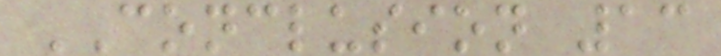CONCLUSION 13
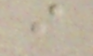i
